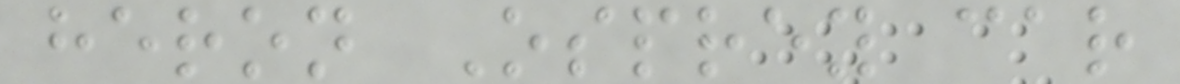heron Osprey car
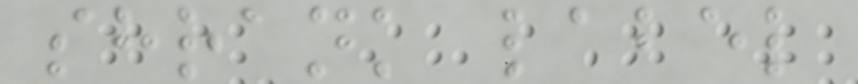shrank label
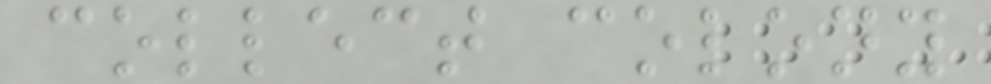collect colony
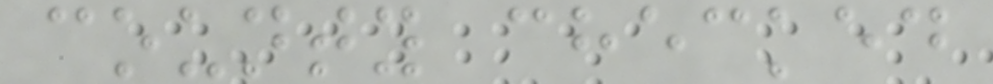county checked
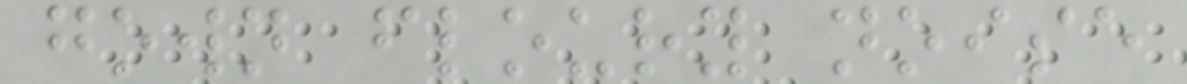gown floury noise
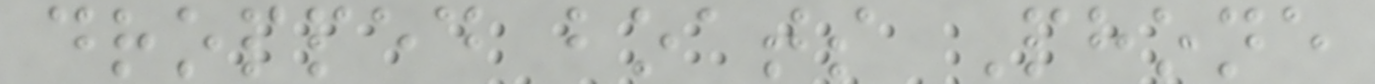dropped boats Phone
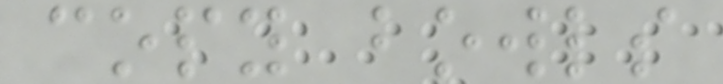copy bowls
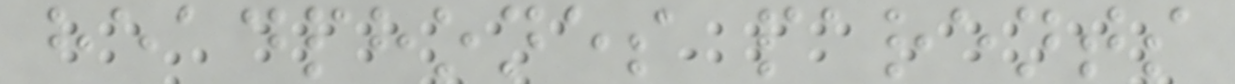headphones parents
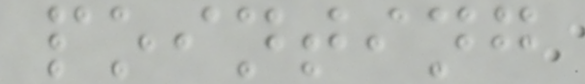pointing
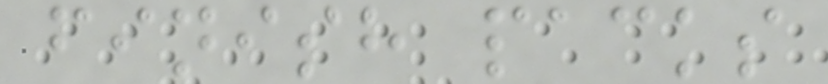finish packs
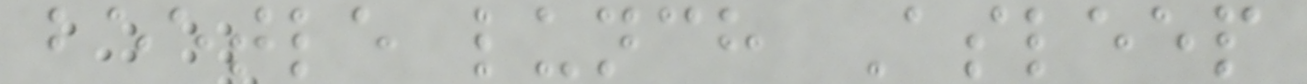beetle lunch Asleep
